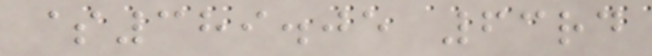$389.05 63rd
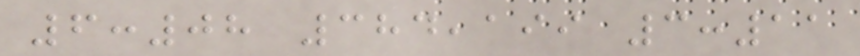6:08 384,199 3:11
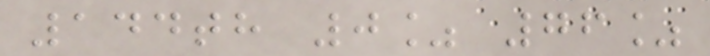144th 0% 76%
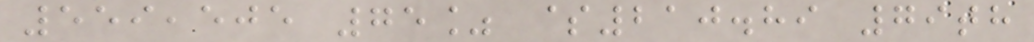559,505 75% $210.89 79th
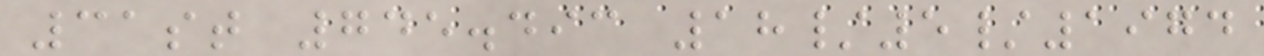31st 745.493 18/5/1974
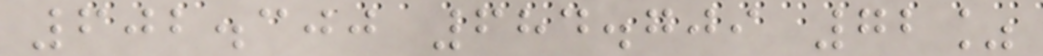602.300 684.709 72%
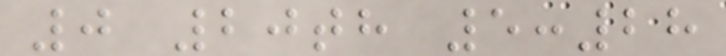0 20th 5:28
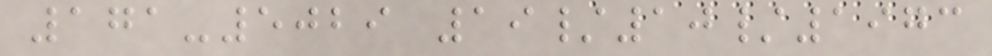171-5029 19/10/1973
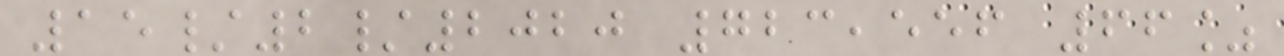15/2/2020 723,556 66%
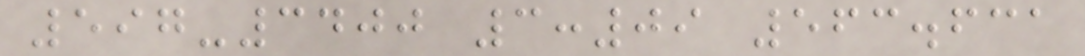597-3400 3:09 563.631
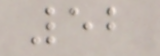52
